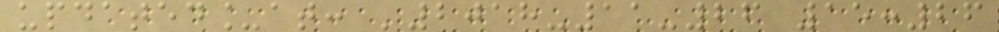updated_at: '2018-11-26 15:26
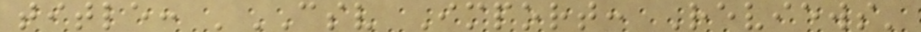title: 'CSV Import: Reviews'
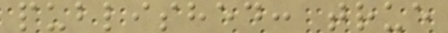published: true
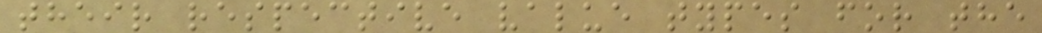their respective value types for the
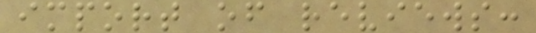import of reviews:
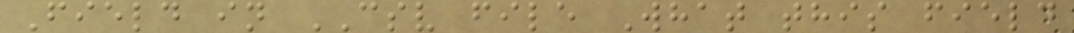Field in CSV file What this field
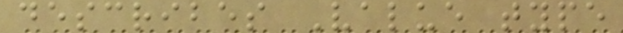describes Value type
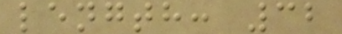length: 32
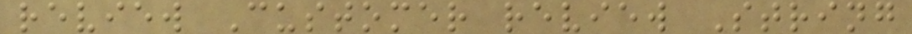review Customer review String
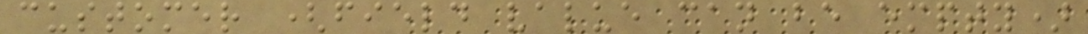customer (field value can be empty)
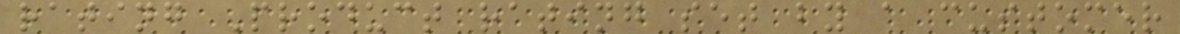rating Product rating set by a customer
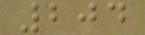204
